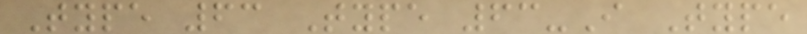Type 63 Type 63-I Type
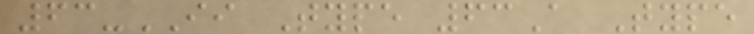63-II Type 63A Type
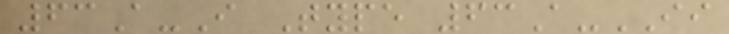63A-I Type 63A-II
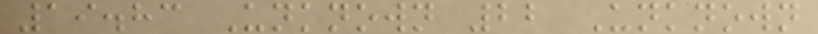19.83 Unknown 22 Unknown
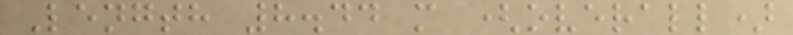Length 8.44 m (overall)
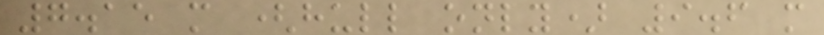7.15 m (hull only) 9.6 m
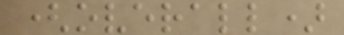(overall)
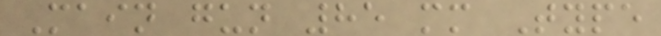Main gun 85 mm Type
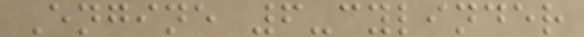Engine 6-cylinder
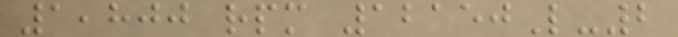1,800 rpm 12150L-2
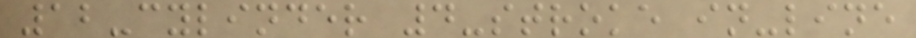12-cylinder 4-stroke in-line
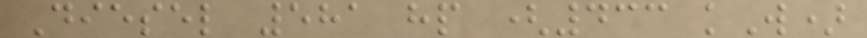Diesel 581 hp (433 kW)
